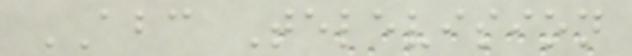ABC Television
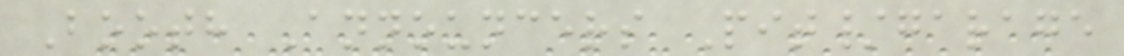Booth Announcers Pit/garage
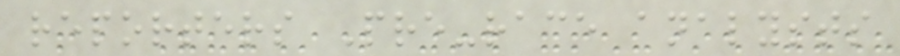reporters Pre-race analysts
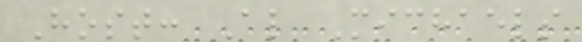Host: Al Michaels
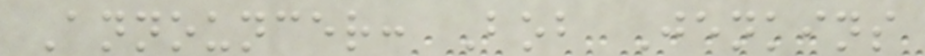Announcer: Bob Jenkins
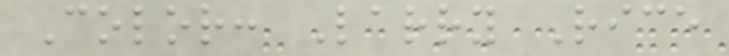Color: Larry Rice
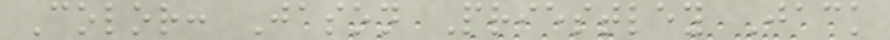Color: Jason Priestley Jack
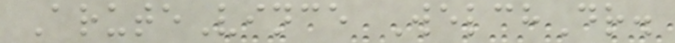AruteVince WelchDr.
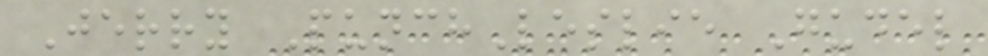Jerry PunchLeslie Gudel
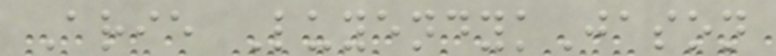Arie LuyendykJason
